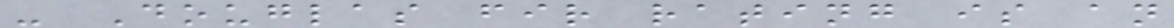- Douglas fir rating is an
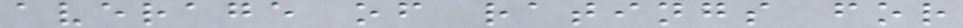average of ratings for
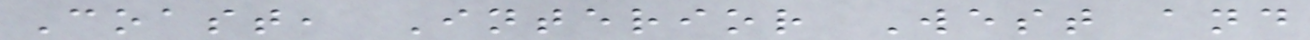Coast, Interior West and
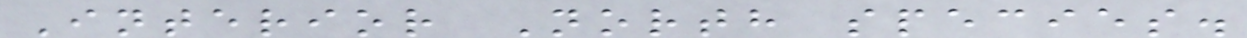Interior North species.
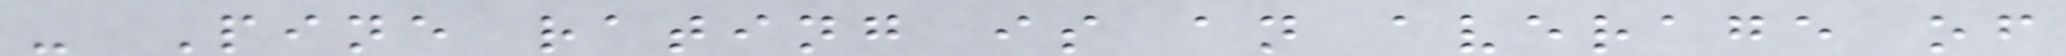- Pine rating is an average of
